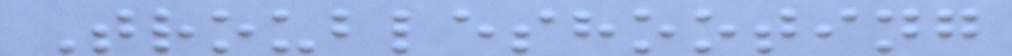Troubleshooting
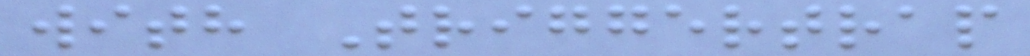with Triggertrap
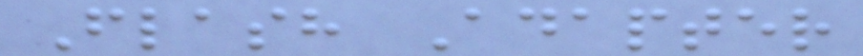Flash Adapter
